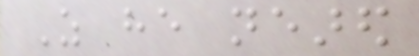As he neared
